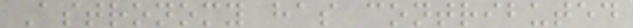Astronomy has contributed
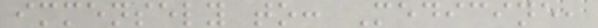immensely to: Medicine,
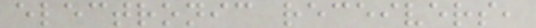electronic receivers,
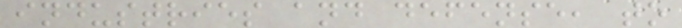industries and defense, to
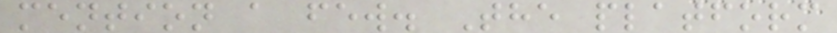mention a few. The platform
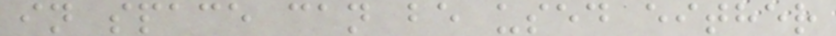in space can be used either
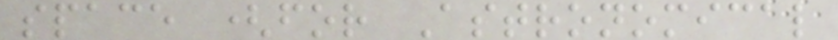space (for Astronomical
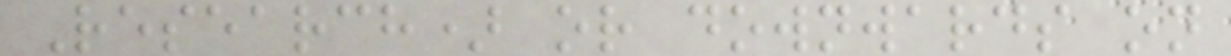Research) or downwards on
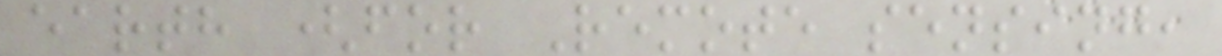earth (for Remote sensing,
